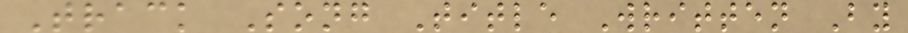Track Song Title Written By
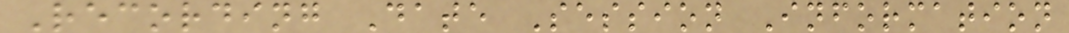Recording Date Session Information
